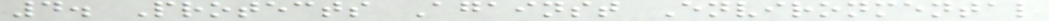4. Protects Against Environmental
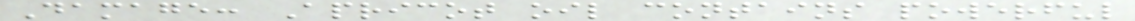Damage: Apricot oil contains powerful
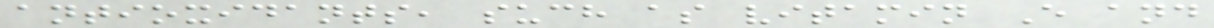antioxidants, such as vitamin E and
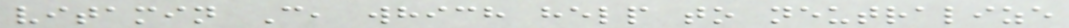vitamin C, which help to neutralize
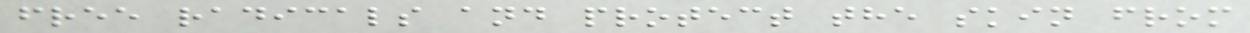free radicals and protect the skin from
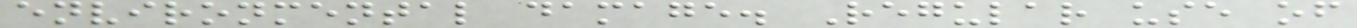environmental damage. Regular use of
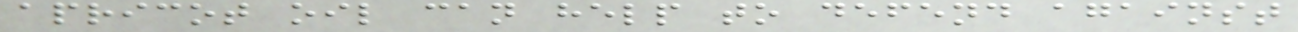apricot oil can help to defend against
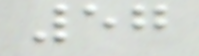57
